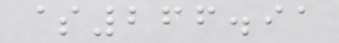$266.91
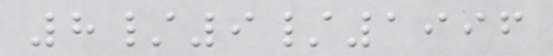8/9/1996
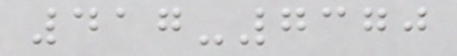417-7370
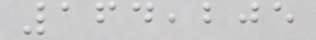164,205
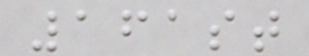161st
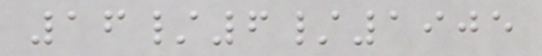16/6/1905
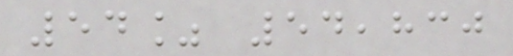54% 54,830
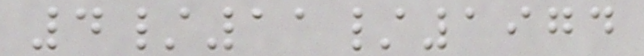4/11/1974
